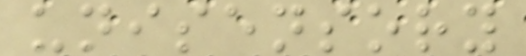unisensory
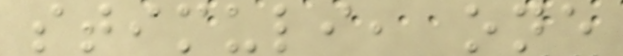stimuli, one
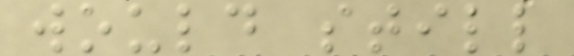would still
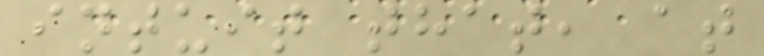intuit that, at
